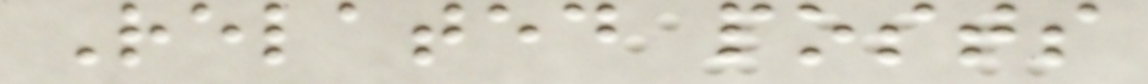Related posts
